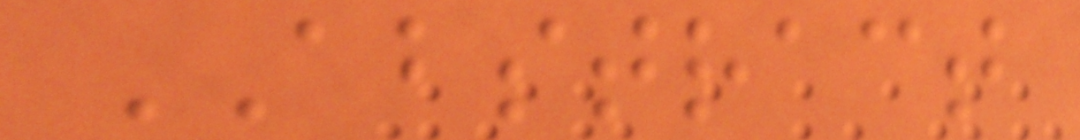ABSTRACT
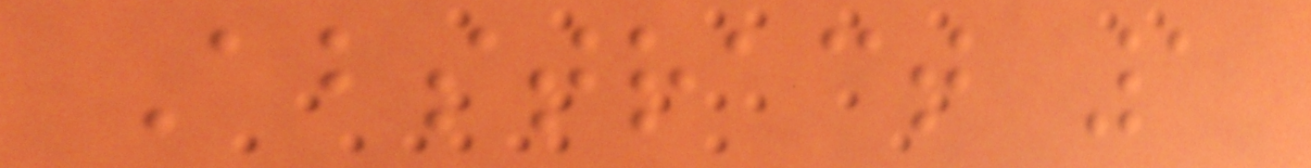Abstract 1
